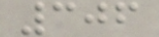306
